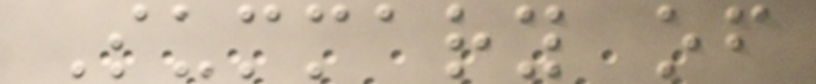Summary of
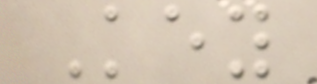Key
